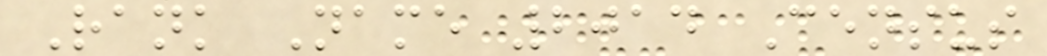Rank Name 2014 Census
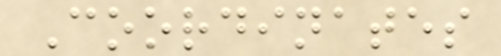Coordinates
